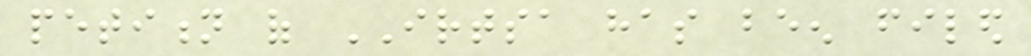petition of IRTSA has been filed
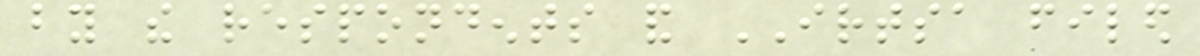by the respondents and IRTSA filed
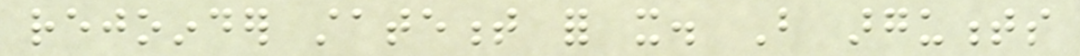rejoinder statement for it. But arguments
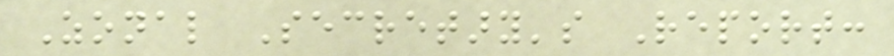Zonal Secretary's Report:
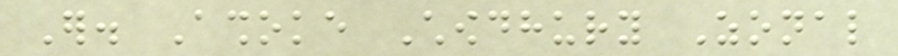Er. Ashoke Chowdhury Zonal
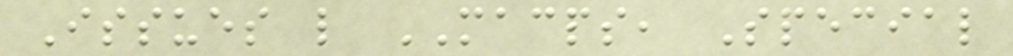Issues like MACPS, Special
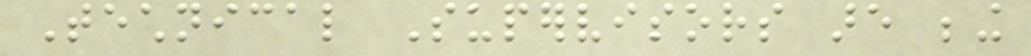Technical Supervisors are being
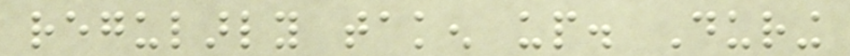regularly taken up. During
